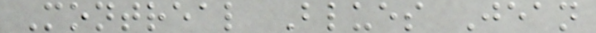Montreal Blues Jean
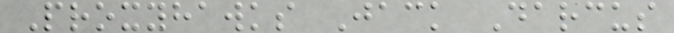Proxyhawks Jack Darcus
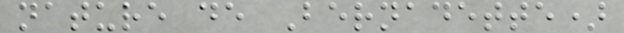nature de Bernadette)
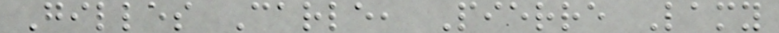Gilles Carle, Pierre Lamy
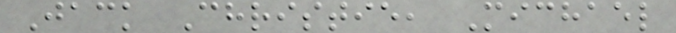Jack Christie, Michael
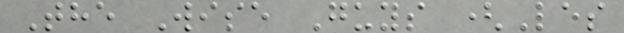The Wise Guys (Les
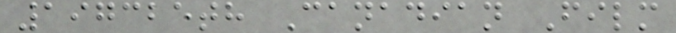197325th Canadian Film
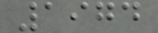1974
